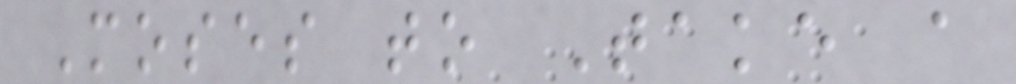Moses to Take a
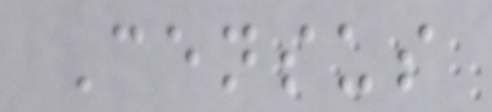Census
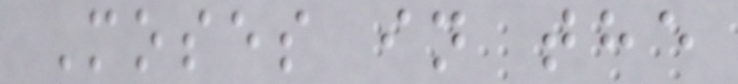Moses in the
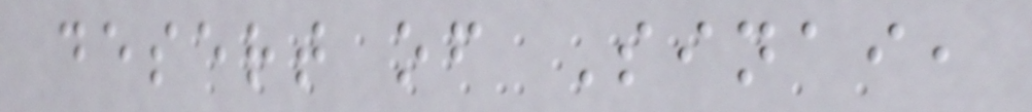desert of Sinai,
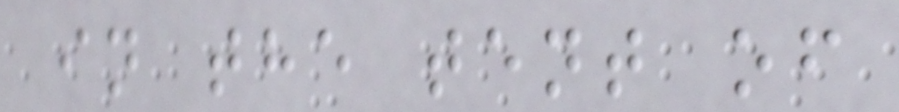in the tent of
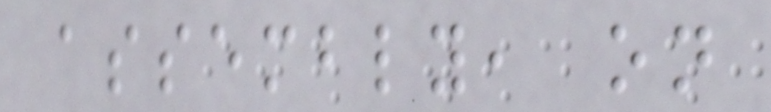assembly, on
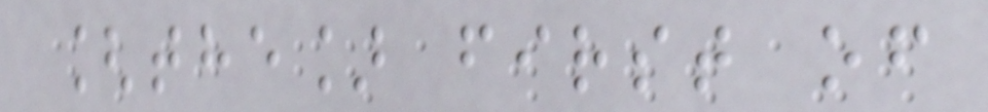[the] first of
